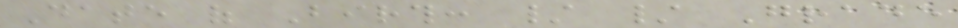Date of Birth: / / Grade
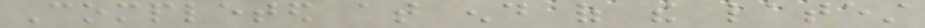Completed at end of the latest
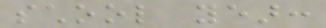school year:
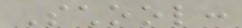School:
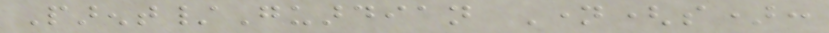Parent/Guardian Name(s):
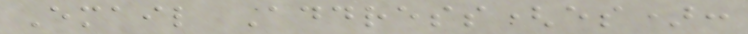Email Address(es):
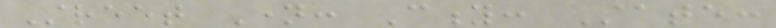Street Name: City: State:
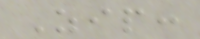Zip:
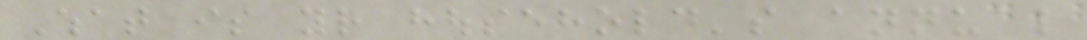What is your household's annual
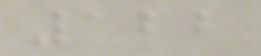122
